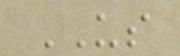US
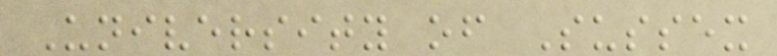University of Sussex
